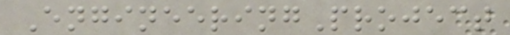EngineeringProject
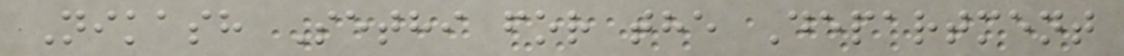Nikash Sethi for the Department
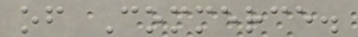of Commerce.
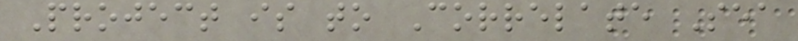Project is to Correlate Sea
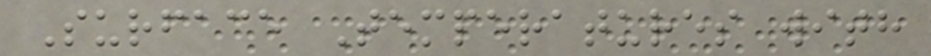Surface Temperatures with
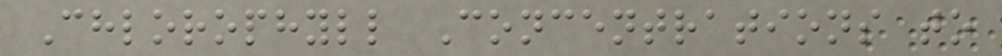Chlorophyll Concentrations to
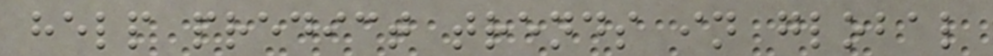help predict trends in global
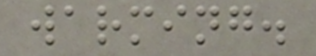warming.
